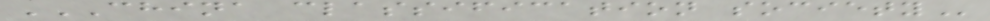CHINA CLASSIFICATION SOCIETY
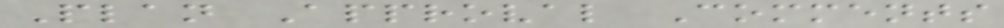Plan Approval Comments
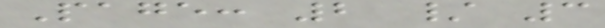Page: 2 / 3
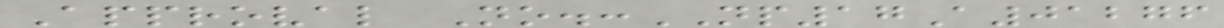Approval No.:NP17A01276
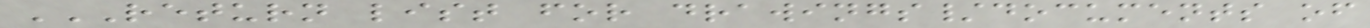RETURN LIST FOR DRAWINGS/DOCUMENTS OF
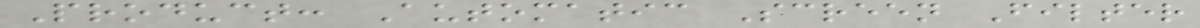Product: Automatic Screen Filter
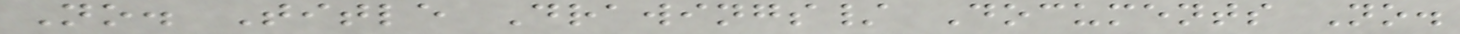No. Title Drawings/ Documents No.
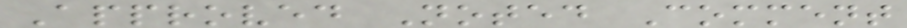Approved Noted Comment
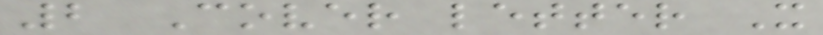2 Cover letter X
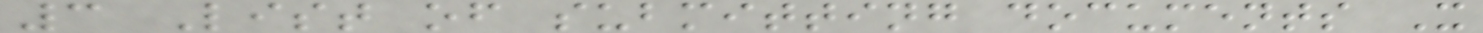3 List of submitting documents X
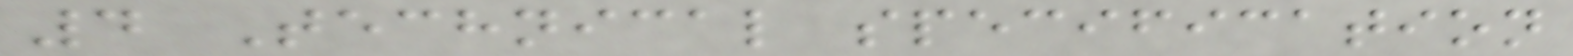4 Technical specification
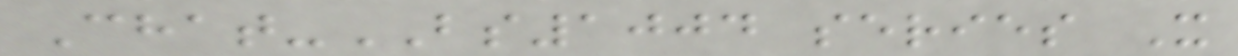Chat-BS1004 series X
